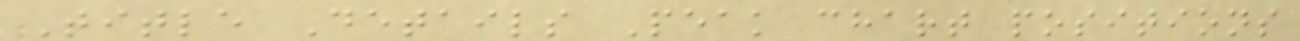Title Details Peak chart positions
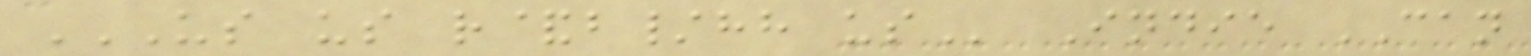US US R&B/HH US Indie CAN
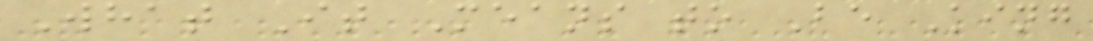What It Means to Be King
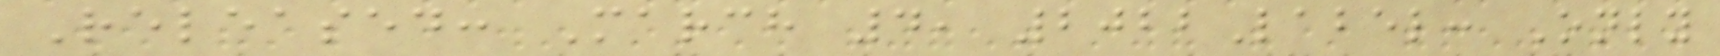Released: March 4, 2022Label: Only
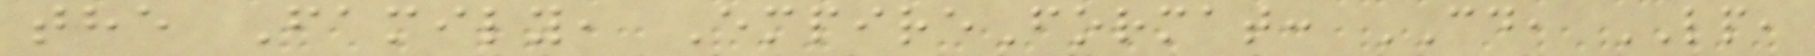the Family, EmpireFormat: CD, LP,
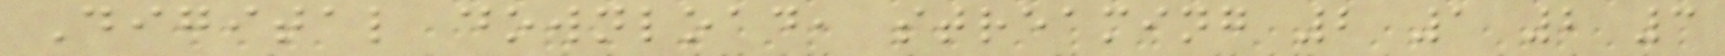Digital download, streaming 2 1 2 3
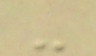-
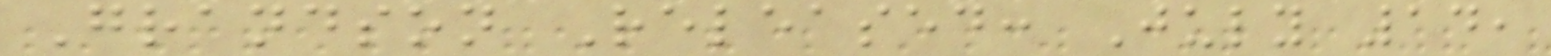Grandson Released: July 14,
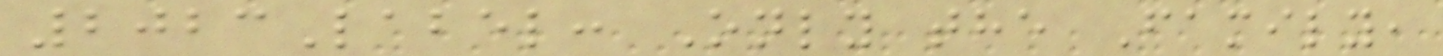2023Label: Only the Family,
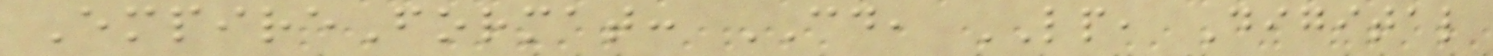EmpireFormat: CD, LP, Digital
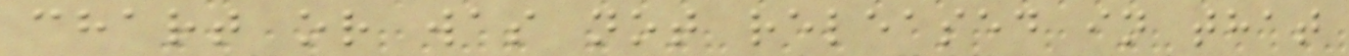chart or was not released in that
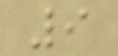9
